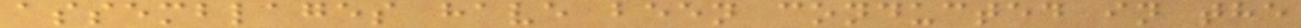assemblages have been conducted in the
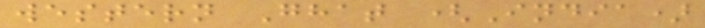western Ghat (India)
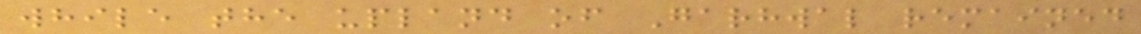while the upland of Garhwal remained
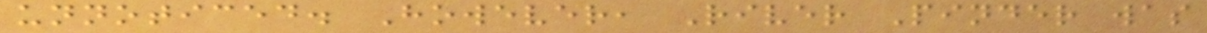unnoticed. However, River Pinder was
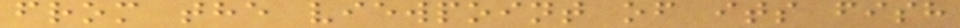from the viewpoint of its fish
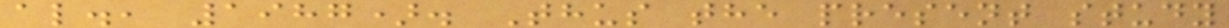al., 1987). Thus the present study
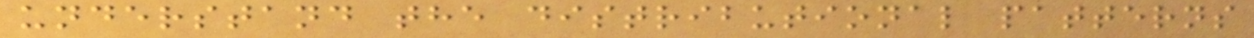understand the distributional patterns
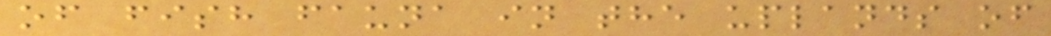of fish fauna in the uplands of
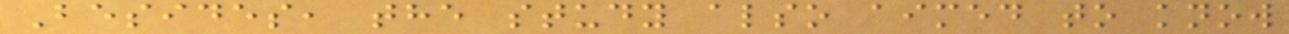Besides, the study also aimed to know
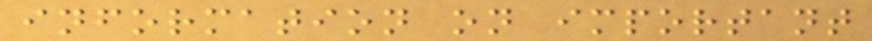information on important
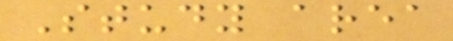Study area
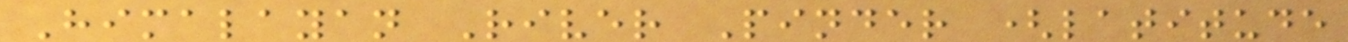Himalayan River Pinder (latitude
